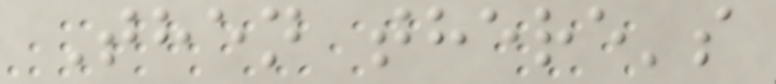Then there's
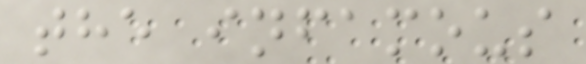the infamous
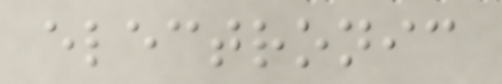electronic
